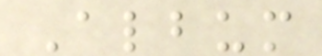Album
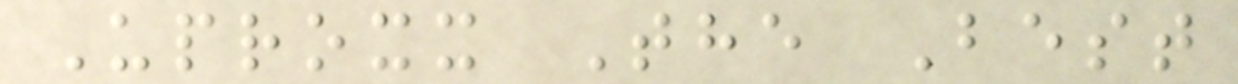Uproxx The Best
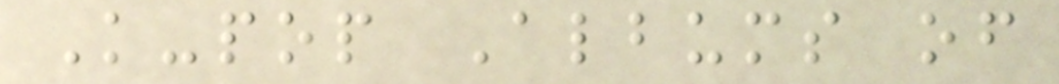K-pop Albums of
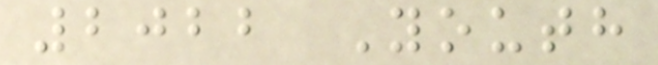2022 Youth
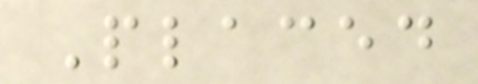Placed
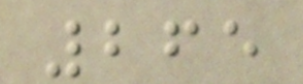265
